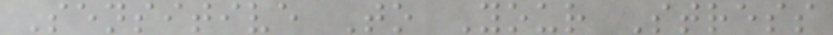Sensitive To Your Stress
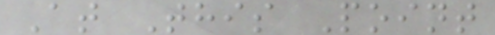At This Point
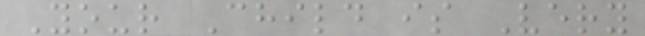Your Child is Very
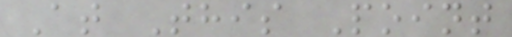At This Point
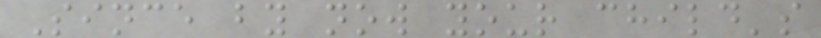Since by now your child's
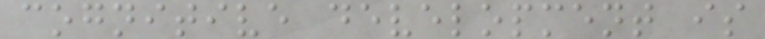cognitive development is
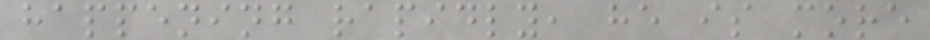happening rapidly, he is more
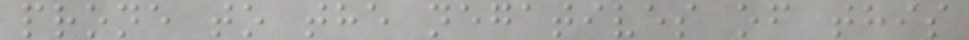prone to the negatives of this
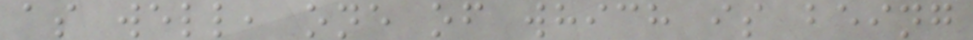as well, one of which is being
